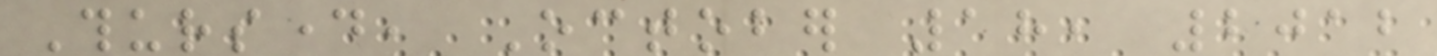Thursday, October 18, 2012
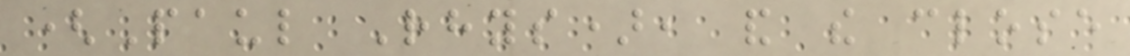(Paul Rhys), and the close
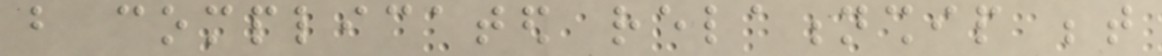but complicated relationship between
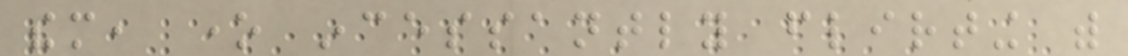them, one incessantly flirting with
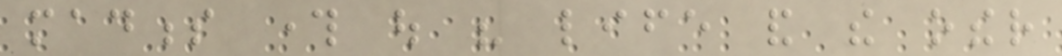madness through out his life and the other
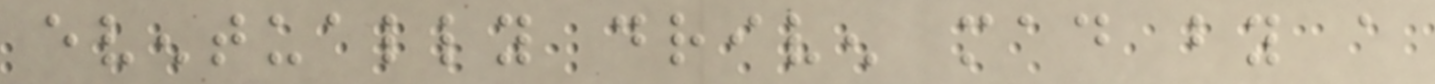eventually driven mad by a
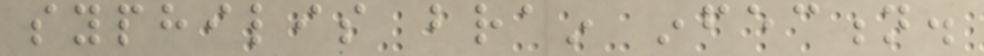syphilis brain infection.
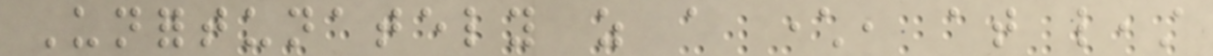Unfortunately as a character, at least
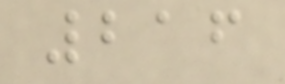216
